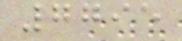7795
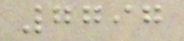7797
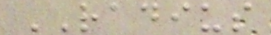RADIUS
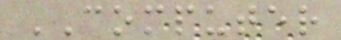COMPUTER
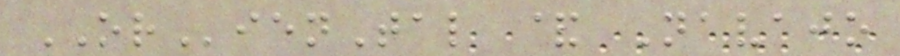ORienTal & Navajo
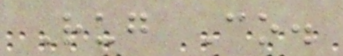Rug Co.
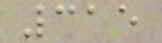315
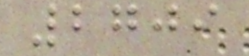2709
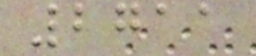2711
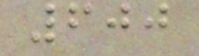600
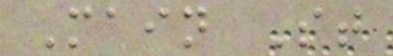Main St
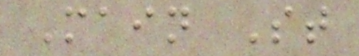Main St
